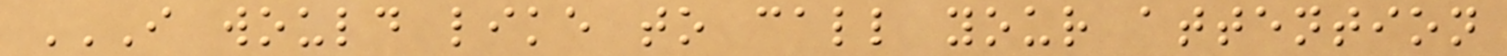I WOULD LIKE TO CALL YOUR ATTENTION
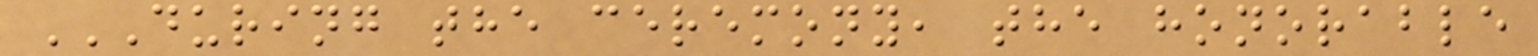DURING THE CEREMONY, THE HONORABLE
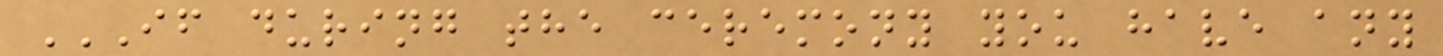IF DURING THE CEREMONY YOU HAVE ANY
